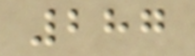287
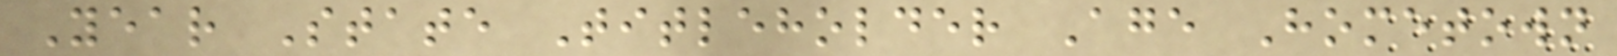Year State Titleholder Age Hometown
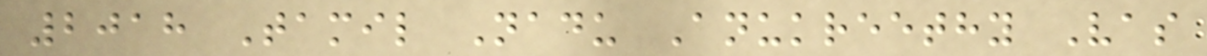2018 Tamil Nadu Anukreethy Vas
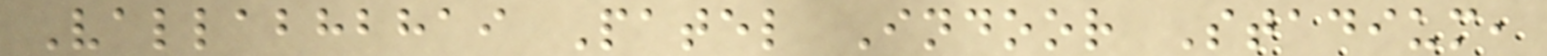Vallabhbhai Patel Indoor Stadium,
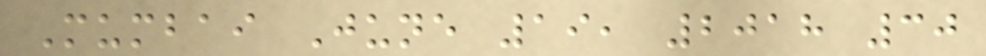Mumbai June 19, 2018 30
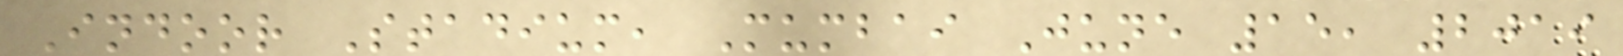Indoor Stadium, Mumbai June 15, 2019
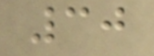30
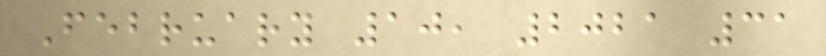February 10, 2021 31
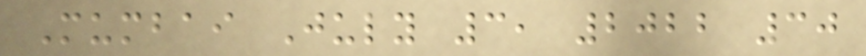Mumbai July 3, 2022 30
